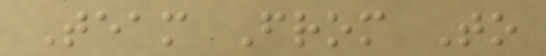Team From To
